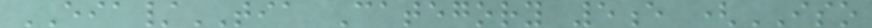EIA/TIA Category 5e (ISO
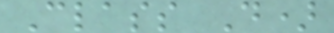Class D)
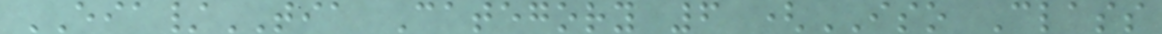EIA/TIA Category 6 (ISO Class
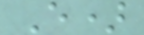E)
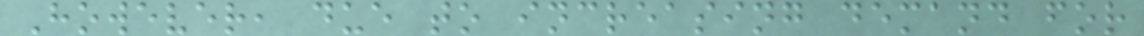However, due to increasing demand for
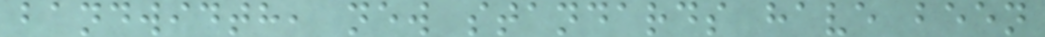bandwidth, new standards have been
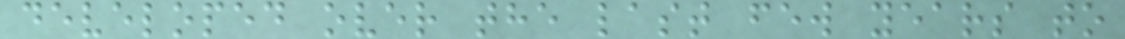developed over the last few years to
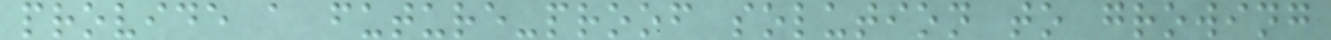provide a future-proof solution to growing
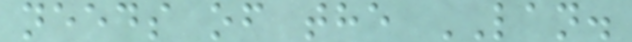needs of the LAN.
